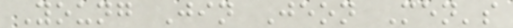Young Jin Jeon Men's
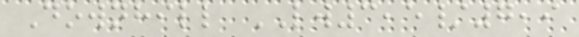Downhill LW3,5/7,9
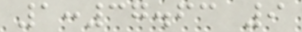1:37.63 9
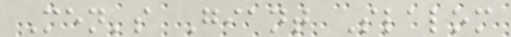Men's Giant Slalom
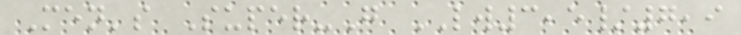Men's Super-G LW3,5/7,9
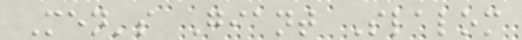Men's Giant Slalom
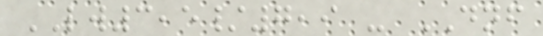LW3,5/7,9 - DNF
